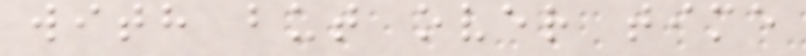with but over time
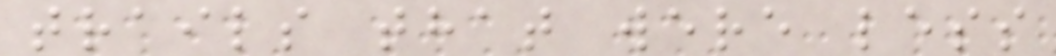trails that were less
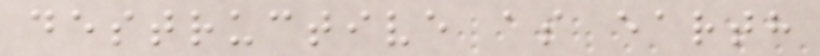destructive as earth
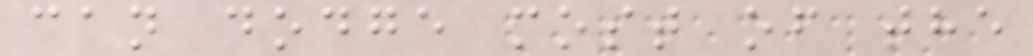can dodge most of the
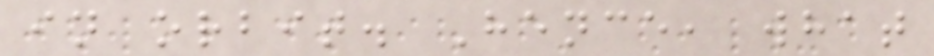in orbit. Hence, what
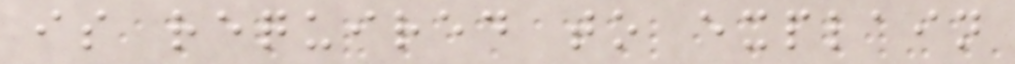is required to explain
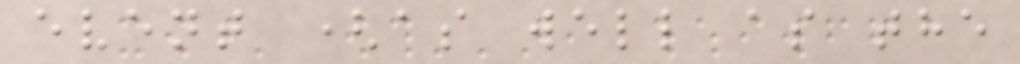event (as well as the
